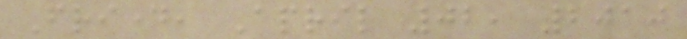Friday, April 02, 2010
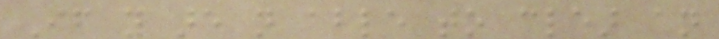If you are not able to clear an
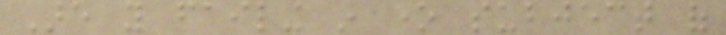Are you failing in one subject of
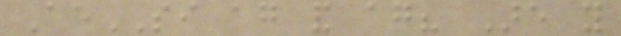AeSI again and again? Are you
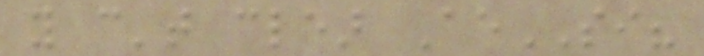you can't clear AeSI?
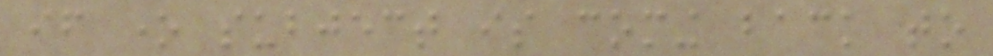if one subject is coming back to
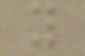you
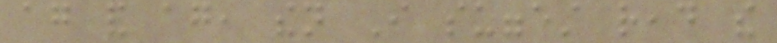again and again, then I suggest read the
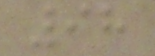98
